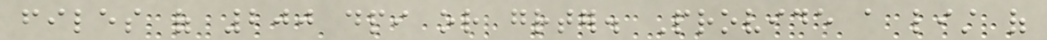files of 200 dpi or greater. Provide a list of
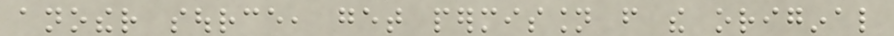another source, get permission from the original
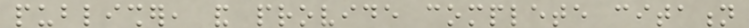publisher, and provide complete citation
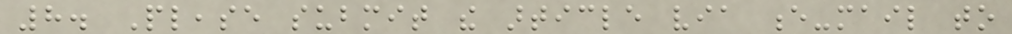8. Please submit the article via e-mail to
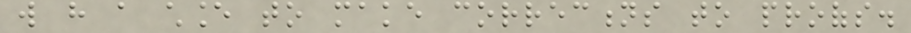will have a chance to make corrections to proofs.
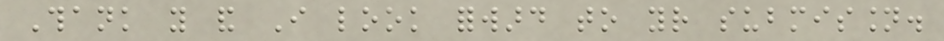Thank you and I look forward to your submission.
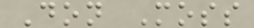Don Moss
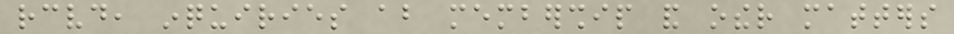received, inquiries about membership and other matters
